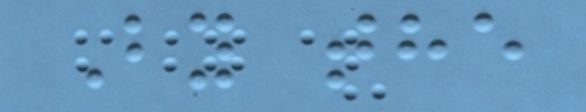By the
